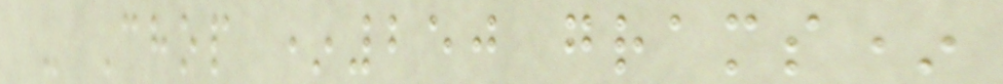- Chop *250 grams*
